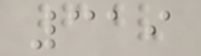319
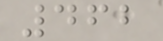462
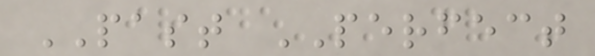PAST PERFECT
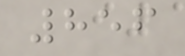856
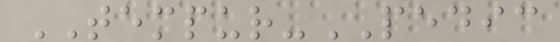TEMPUR-PEDIC
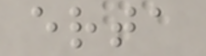erta
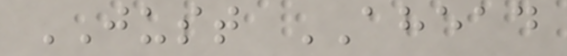JUST AHEAD
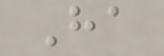Ha
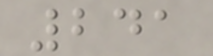241
